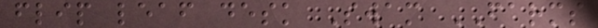flip leaf desk Swam FARMS
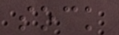sock
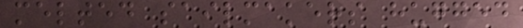melted sailmakers hugged
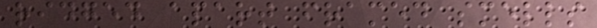ridged apart framed smells
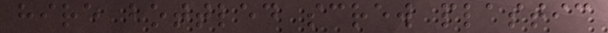hire bottled screw plastic
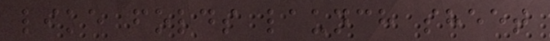like folds launch sheet
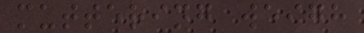muttering weigh
